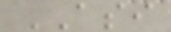ASI
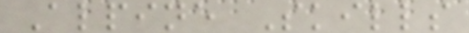Alpine Skills
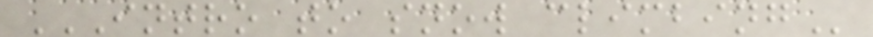INTRO TO SNOW CLIMBING
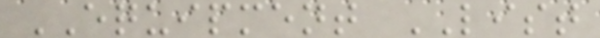EQUIPMENT LIST
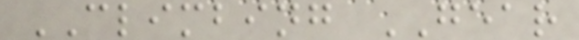CLIMBING GEAR
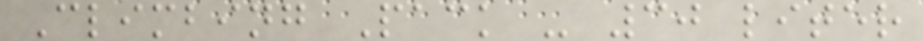Climbing Pack - 30 liter
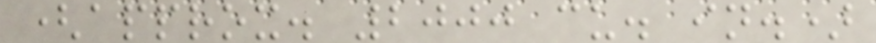(approx. 2000 cu. in.)
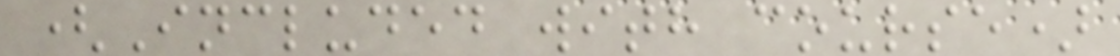(Included with course)
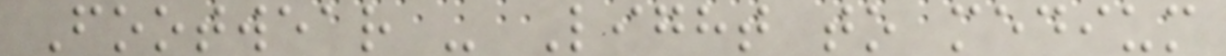Footwear - Light to medium
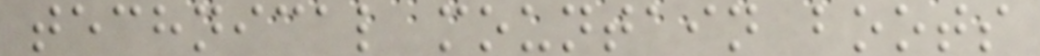technical mountain boots
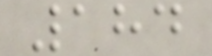184
